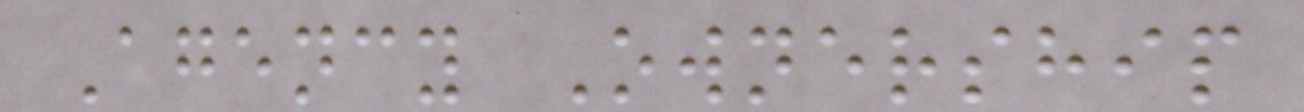Agency Ownership
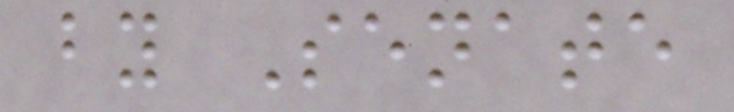by Senate
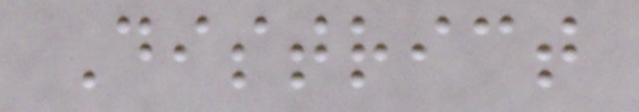District
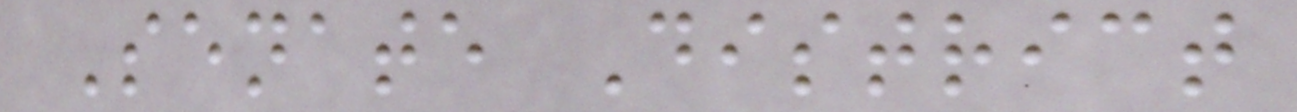Senate District
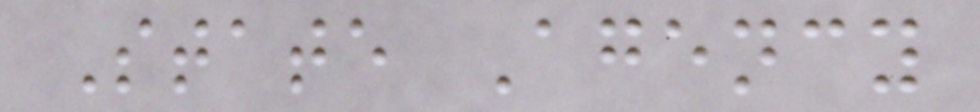State Agency
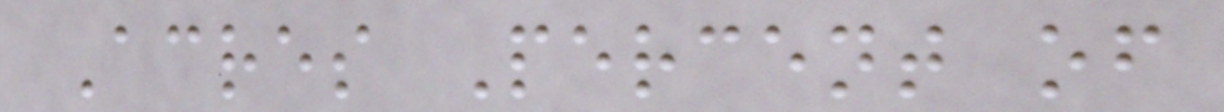Acres Percent of
